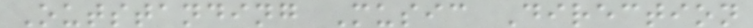Outstanding Music Direction
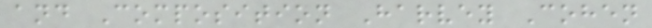and Composition Harvey Cohen
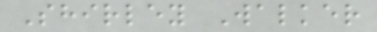Shirley Walker
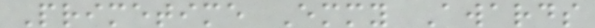Primetime Emmy Awards
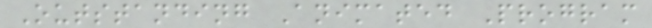Outstanding Animated Program
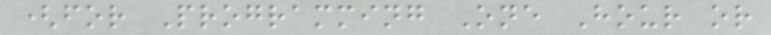(for Programming One Hour or
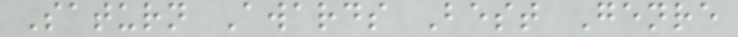Saturn Awards Best Genre
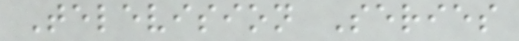Television Series
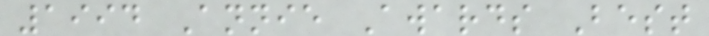1994 Annie Awards Best
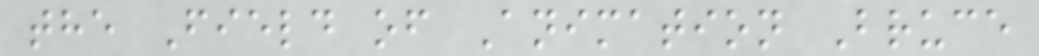the Field of Animation Bruce
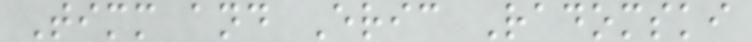Timm and Eric Radomski
